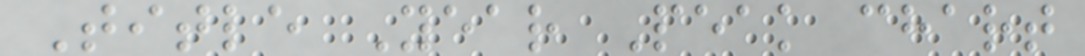Title Year Peak chart
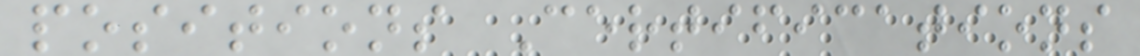positions Certifications
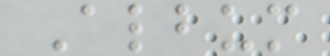Album
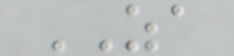ZA
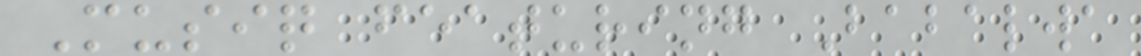Musiq featuring Babalwa
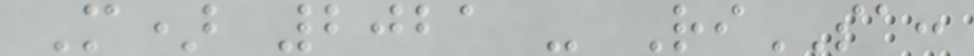M) 2021 - RiSA:
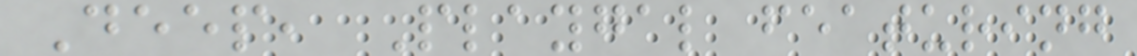Deep, Playgal featuring
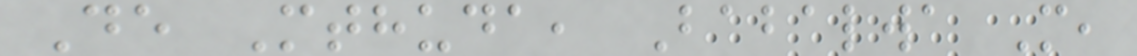De Mthuda, Babalwa M,
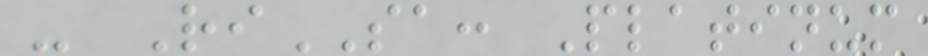- RiSA: Platinum
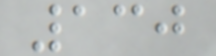130
